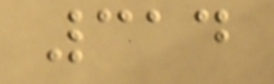314
